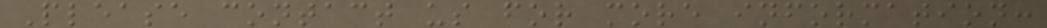Please contact us for more information:
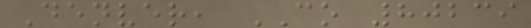Denver, CO 80239
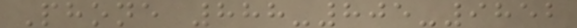Phone 888-805-9852
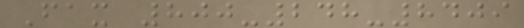Fax 800-248-8409
